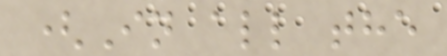(In all the
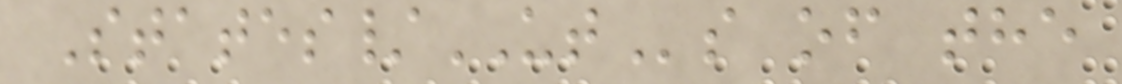States/UTs of the
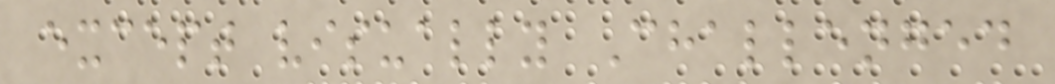except visually Challenged
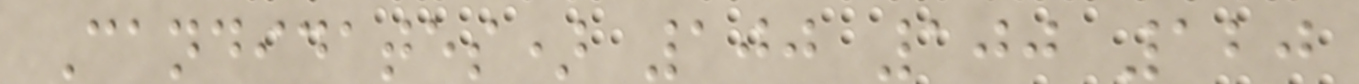Candidates) 100 100 120
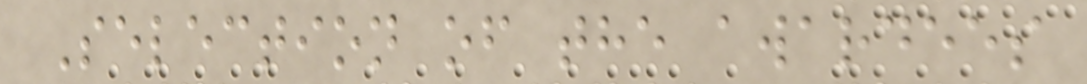Selection of the awardees
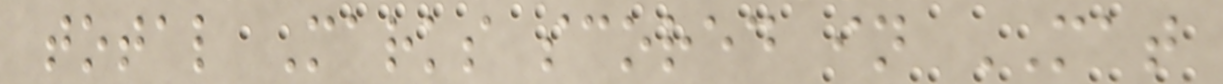total Marks scored in MAT
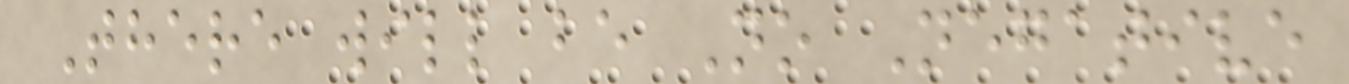There will be No Negative
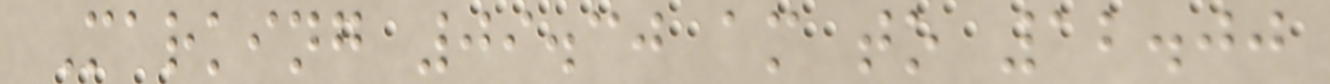Marking 09.30 am to 12.00
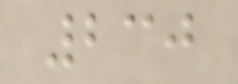230
